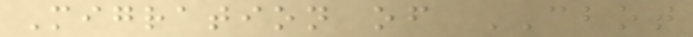Migration of CBOT
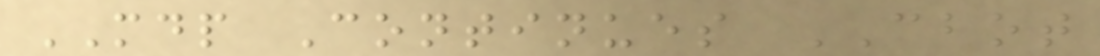MDP Continues CBOT
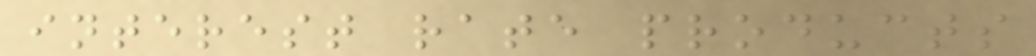interest rate products
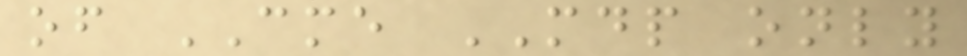of CME MDP only
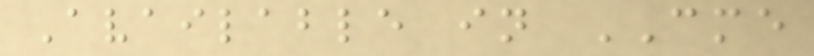Available in CME
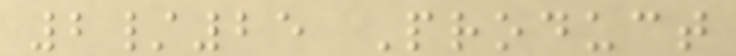2/25 Product
